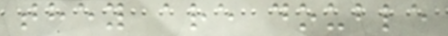they are double
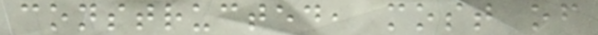constructed, most of
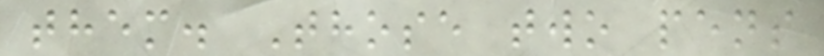them. Those two pens
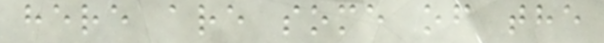here are some of the
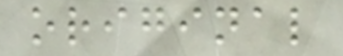original
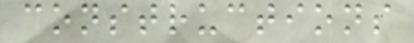constructions
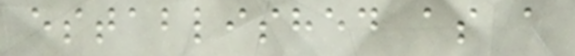established as a
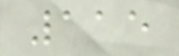115
